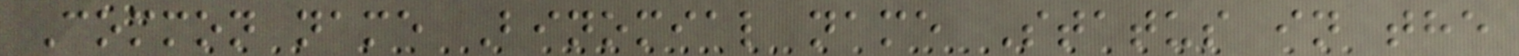Common name Binomial name Status in the
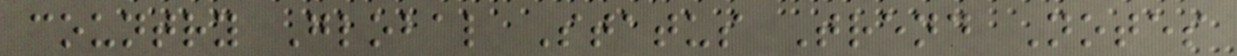country Global Status Trend Notes
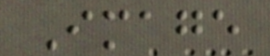Image
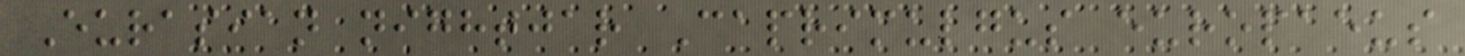Eurasian nightjar Caprimulgus europaeus
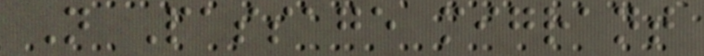N Passage migrant
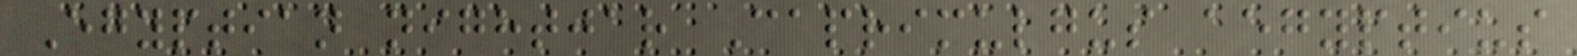Egyptian nightjar Caprimulgus aegyptius
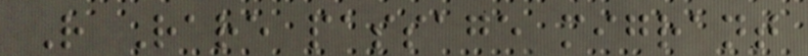R Rare passage migrant
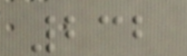232
